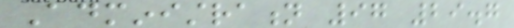Administration 97 29.7
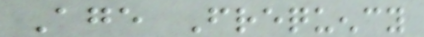Age Frequency
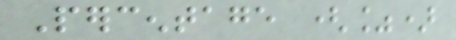Percentage (%)
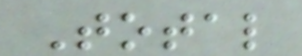Total
